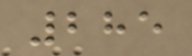285
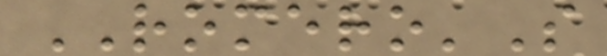ROMERO'S
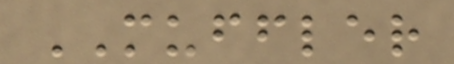MUFFLER
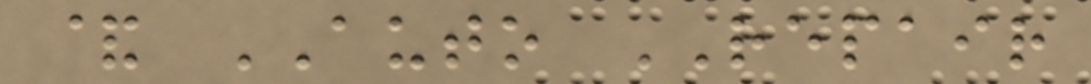& AUTO REPAIR
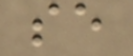se
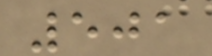501
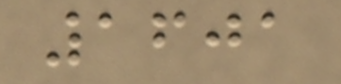1601
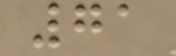71
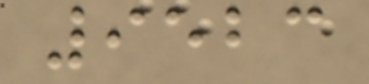9523
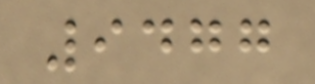9477
